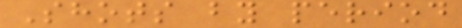Shots by period
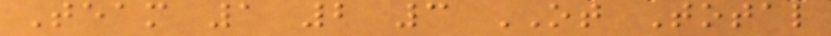Team 1 2 3 OT Total
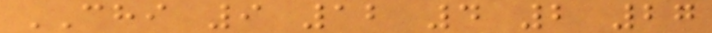CHI 9 12 4 2 27
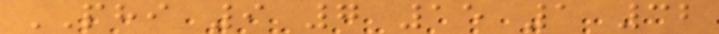PHI 9 7 15 1 32
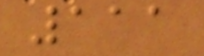111
